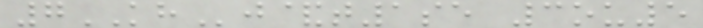7KHj&t1se 3ou5
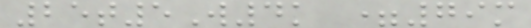25t5W4k =79m
